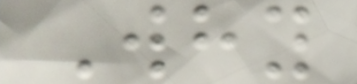Why
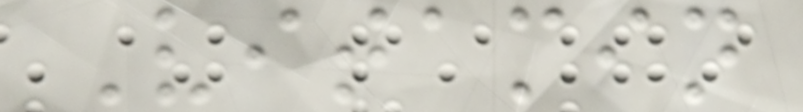Vitamin
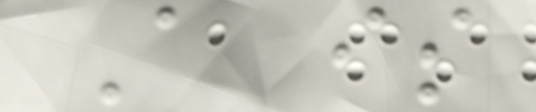A is
